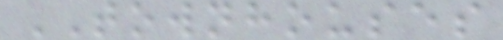TOWNHOUSES
